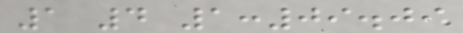1 4 1:09.09
